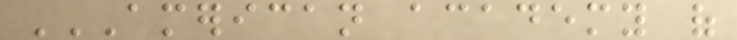AMERICAN ACADEMY OF
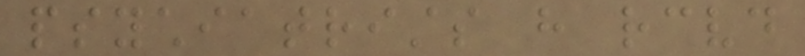psychiatrists have received
